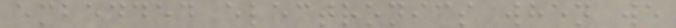embedded electronics when we
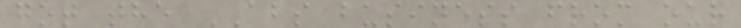got the ABS business from our
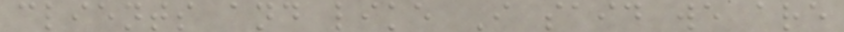clients and like I said we are
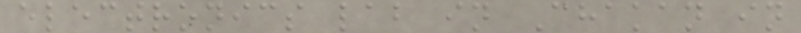electronics lab in Chakan in
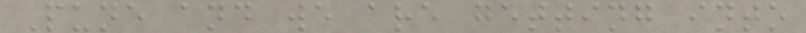Pune and we are getting into
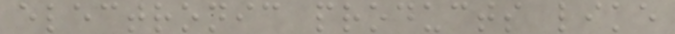electronic products like
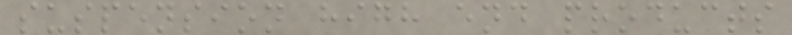suspension high end products
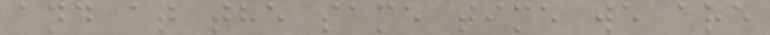and at the same time we are
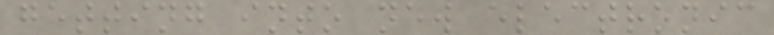getting into new electronic
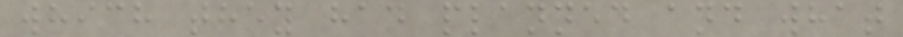which they had planned and what
